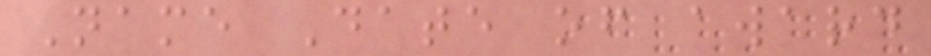Name Date of award
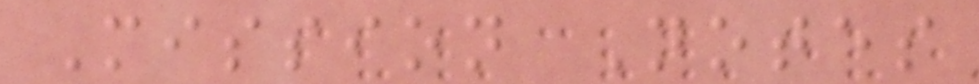Mission Notes
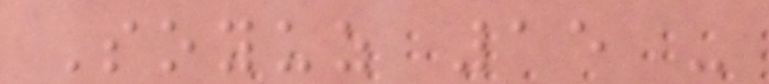Soyuz 15 -
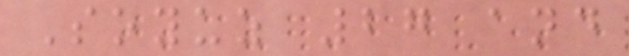Soyuz 27 and
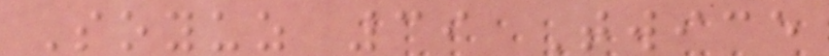Soyuz 39 Twice
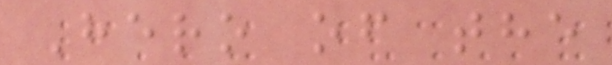Hero of the
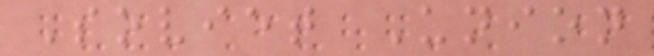Soviet Union
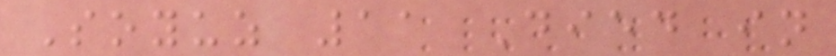Soyuz 11 Died in
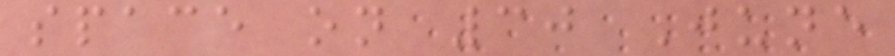space on 30 June
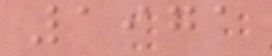1971
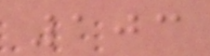103
